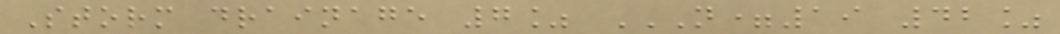Storm drainage 7% N=19 42%
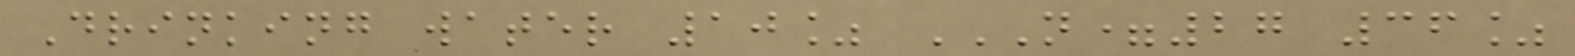Drinking water 10% N=27 36%
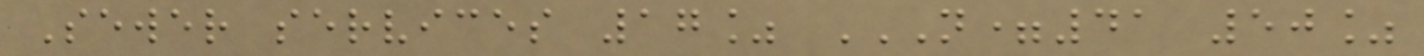Sewer services 17% N=41 50%
